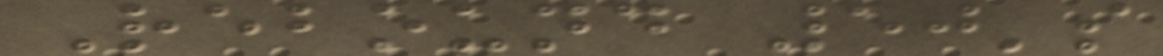Rebound 50's
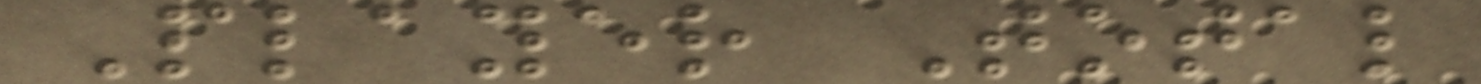Player Total
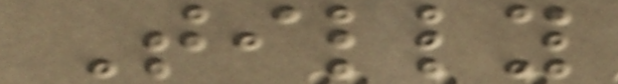Tilly
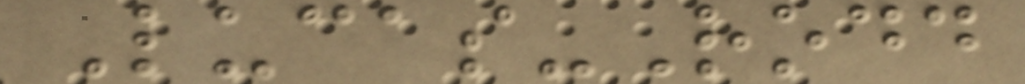Lucas-Rodd
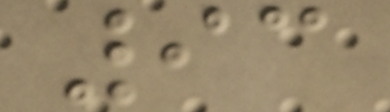93
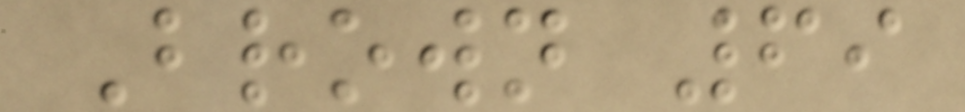Brown 69
